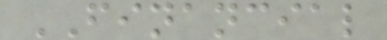FINANCIAL
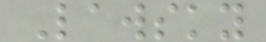Lawsky
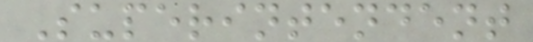Superintendent
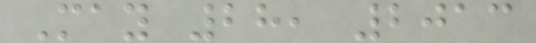May 28, 2013
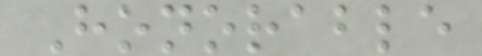Honorable
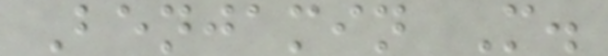Benjamin M.
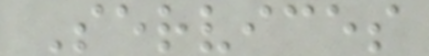Services
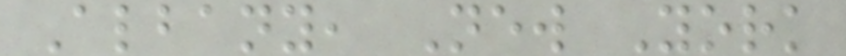Albany, New York
